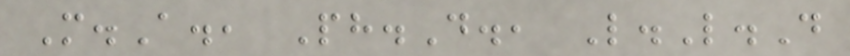M.A., Ph.D., L.L.D
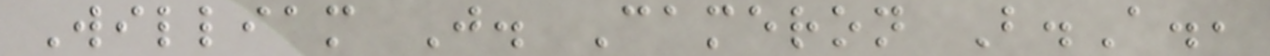William J. Cameron B.A.,
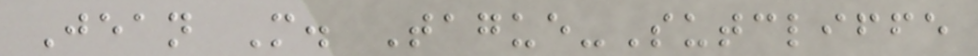Jean M. Tague-Sutcliffe
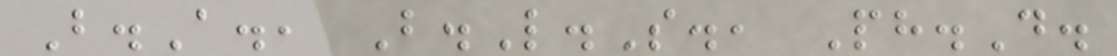B.A., B.L.S., Ph.D.
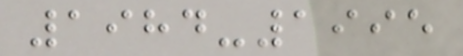1984-1995
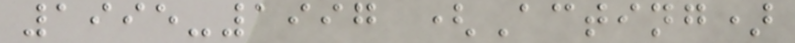1995-1997 (Acting)
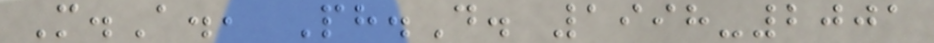M.A., Ph.D. 1998-2001
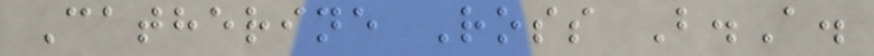Catherine Ross B.A.
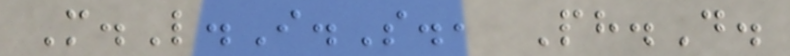M.L.I.S., Ph.D.
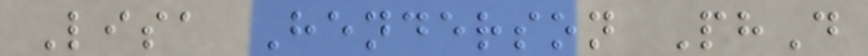Lisa Henderson PhD
